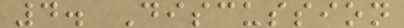4. Discussion
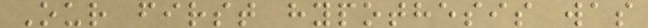Our first hypothesis was
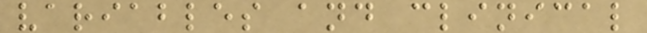variables and clinical
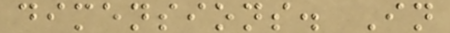dimensions. In
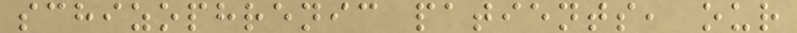schizophrenic patients, our
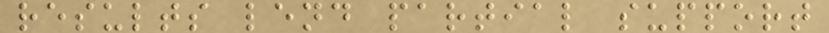results lend partial support
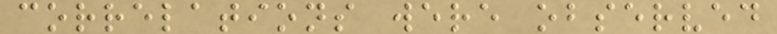correlations were observed
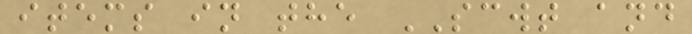items in the SCWT and
